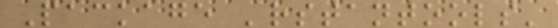Package 'rstantools'
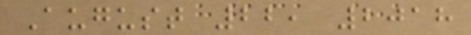August 22, 2018
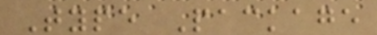Type Package
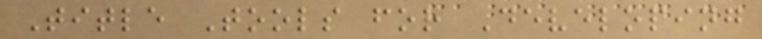Title Tools for Developing
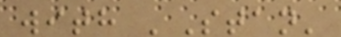with 'Stan'
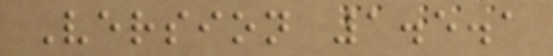Version 1.5.1
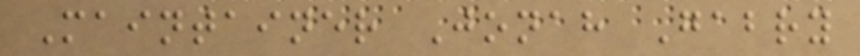Maintainer Jonah Gabry
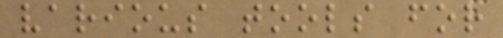various tools for
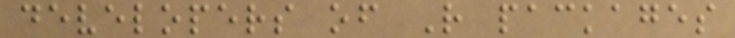developers of R packages
